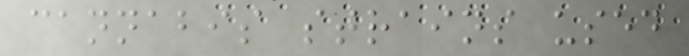cannabis strains used
